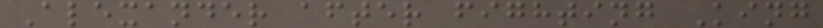Alexander after fighting King
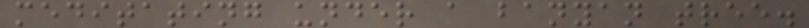meditating under a banyan tree.
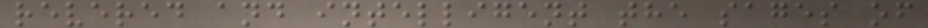revered and intelligent the sages of
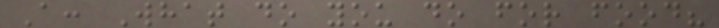A: What do you do for food?
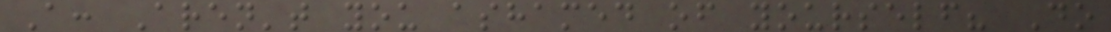A: Aren't you ashamed of yourself? Do
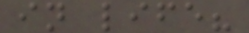in life?
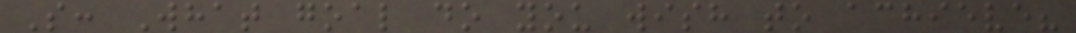S: What goal do you wish to achieve?
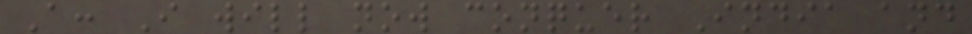A: I will now conquer India and
